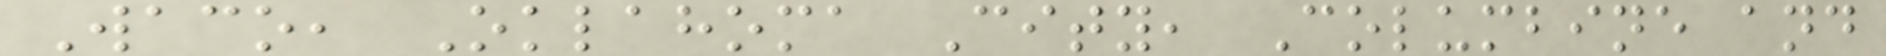Waco, Oklahoma City, Columbine and
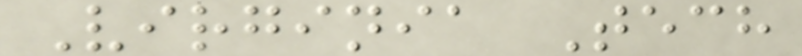Virginia Tech
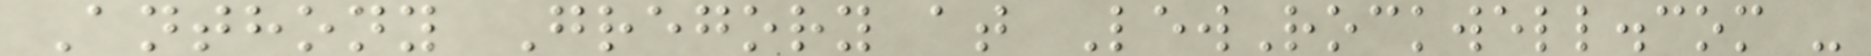Anthony Gregory at LewRockwell.com -
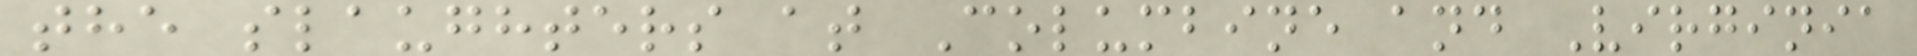the slaughters at Columbine and Virginia
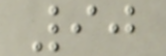90
